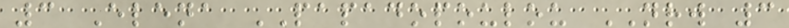3 Elena PAPADOPOULOU NRW 3
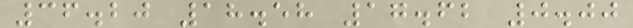36.20 18.58 17.62 0.00
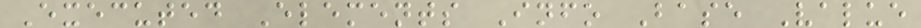Executed Elements Info Base Value
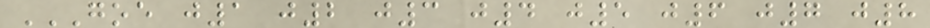GOE J1 J2 J3 J4 J5 J6 J7 J8
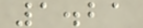1.21
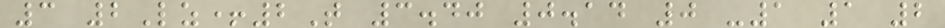3 2Lz+2T 3.40 0.14 0 -1 1 2
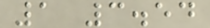1 3.54
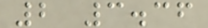2 3.36
